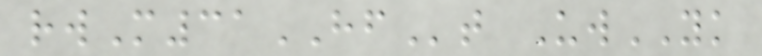rwM31HFt UwYK
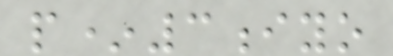p*3iyo
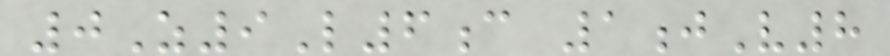0Z9L6c 1jV8
